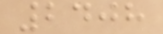2408
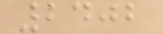2402
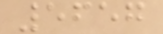5657
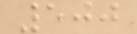500
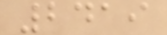2419
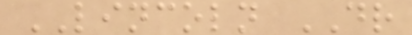LINCOLN DR
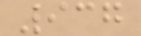937
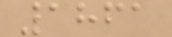1861
